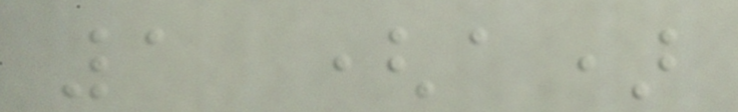1 (a)
